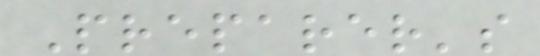Preparer's
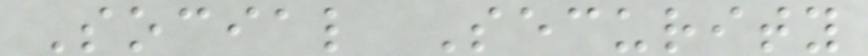Social Security
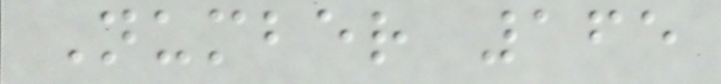Number 165
